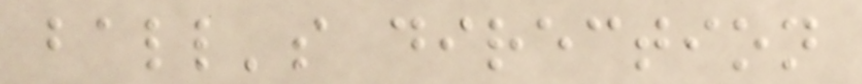ball's direction
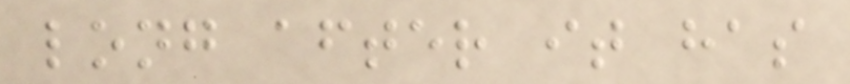long after it has
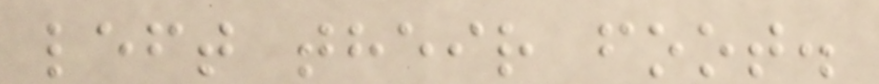left their foot.
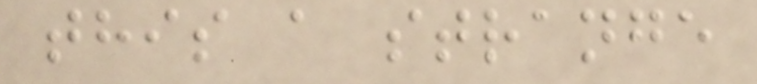this a strange
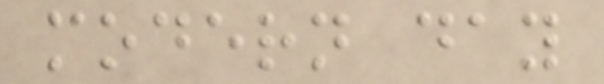modern day
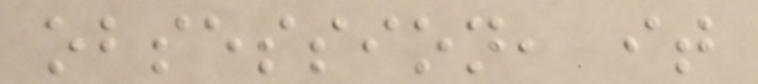obsession, it
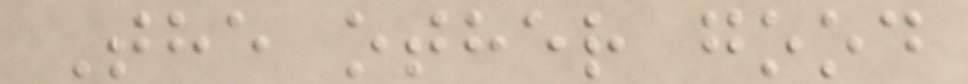The other good
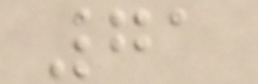71
